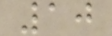10
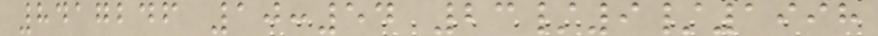8417246 10:54 23/9/1998
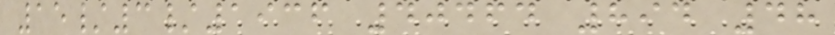15/3/1936 40464 894 48
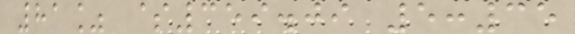81% $359.09 5:35
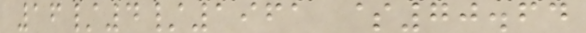16/4/1961 $70.64
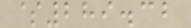$289.32
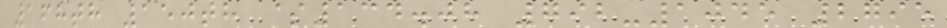168th 150th $134.08 792-1045 2795
